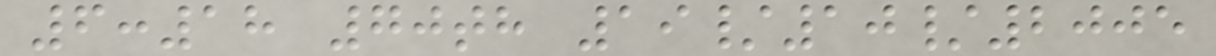6:18 70th 19/10/2005
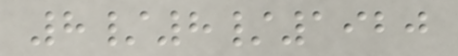8/8/1920
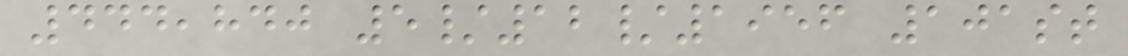444,840 5/12/1956 101st
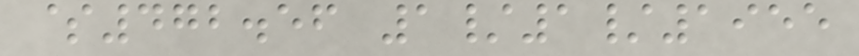$472.56 1/1/1955
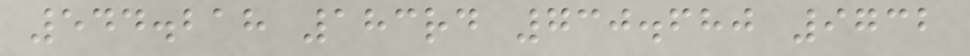544.218 183rd 730.680 9732
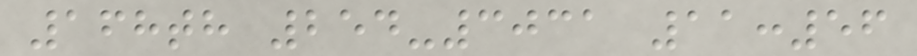168th 254-3031 11:56
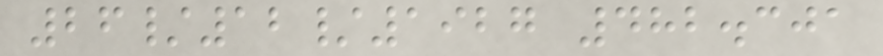26/12/1927 482.301
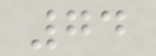74
